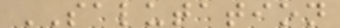SALUTATION
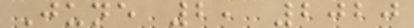June 2, 2020
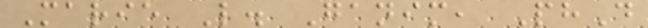Marie L. Ganim, PhD
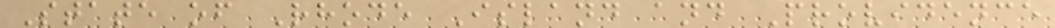State of Rhode Island and Providence
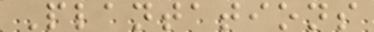Plantations
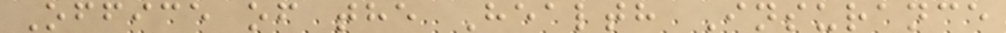Office of the Health Insurance
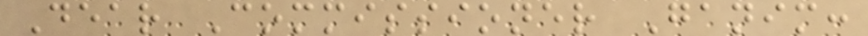Dear Commissioner Ganim:
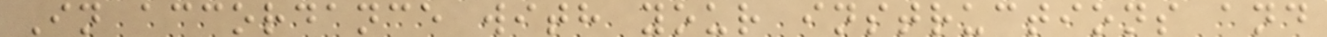In accordance with your instructions and
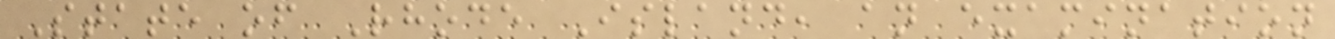State of Rhode Island, an examination
